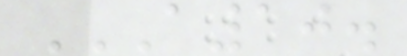A10.
